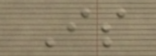Is
